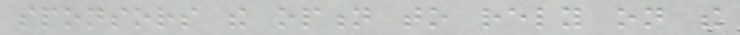sponsors the option to rely on the
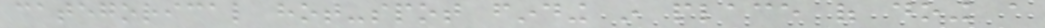categorical hot-spot finding in place of doing a
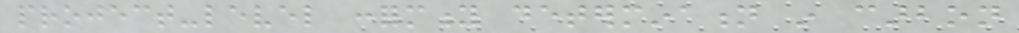project-level conformity determination in carbon
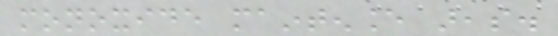monoxide maintenance areas.
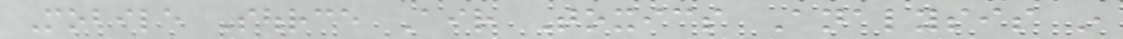Mobile Source Air Toxics Analysis in
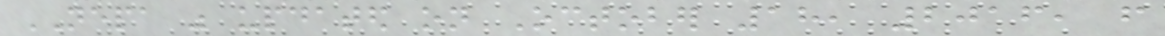NEPA was updated on October 18, 2016, from
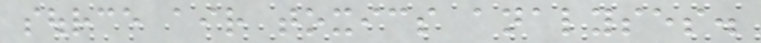source air toxics analyses.
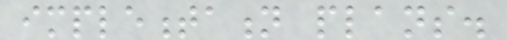implementation plans.
